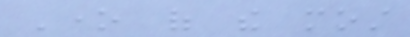One of the most
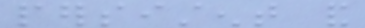persistent and
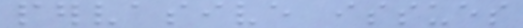pervasive issues
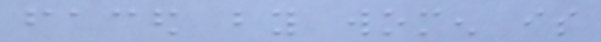faced by women is
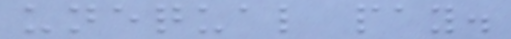unequal pay.
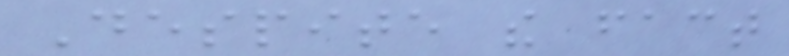Despite the fact
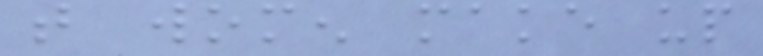that women make up
